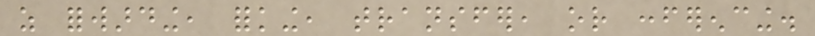as forwarding, forking, transfer, or conferencing.
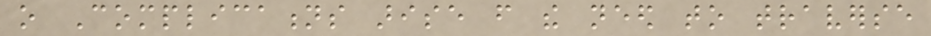o Complications arise from the need to traverse
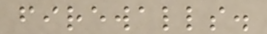firewalls.
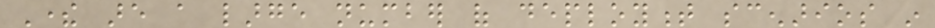There are a large number of deployment scenarios in
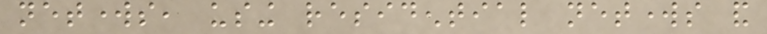networks, using residential networks and
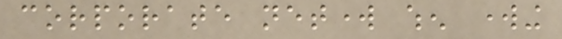corporate network when working
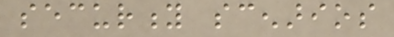security scenarios
